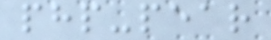php-pear
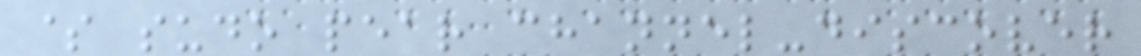$ sudo pear channel-discover
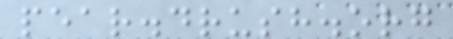pear.drush.org
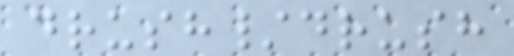drush/drush
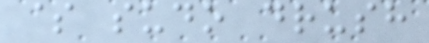$ sudo drush
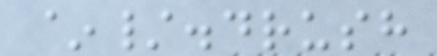~/.drush
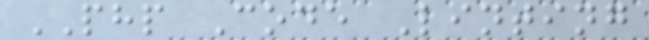PHP Code Linting
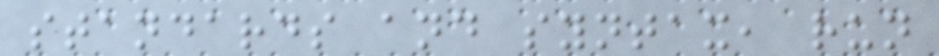standards and syntax, run
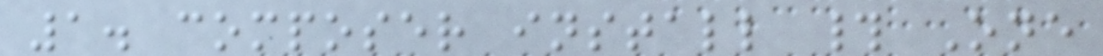1. composer install # One
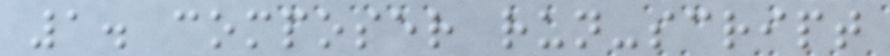1. composer run-script
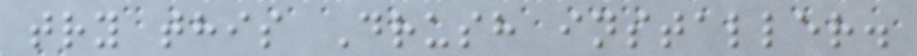try this Drush installer.
